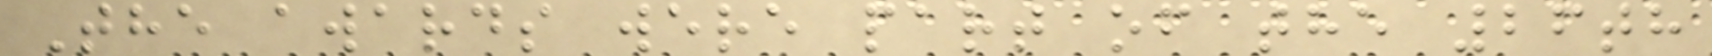The awards were part of the 26th
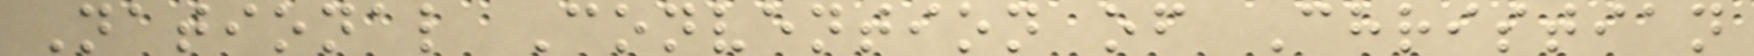National Convention of Christian
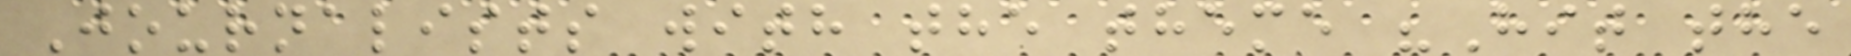Journalists with the theme "Hit the
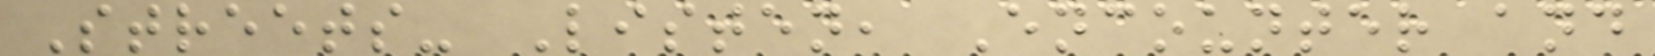Streets- Listen, Encounter and
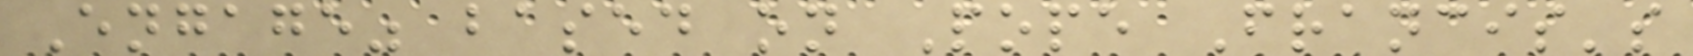Engage" based on Pope Francis's
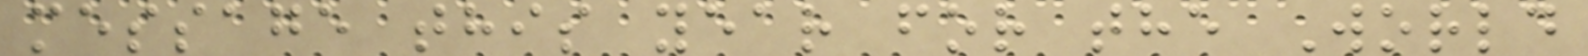message this year for the World
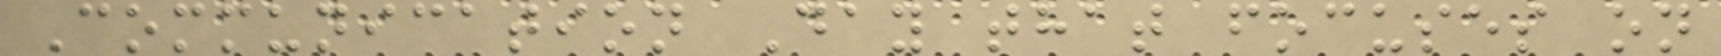Communication Day that focuses on
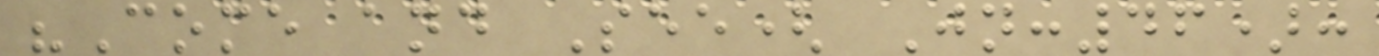"Come and See( Jn:46):
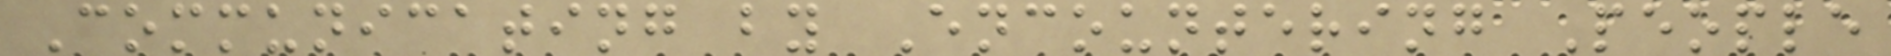Communicating by Encountering People
